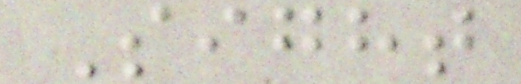Sight
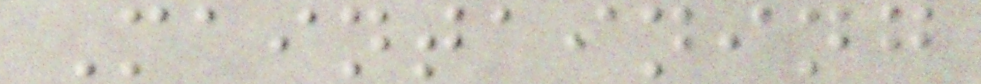Maintaining
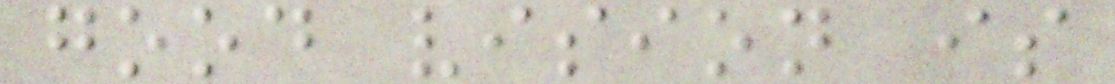good vision is
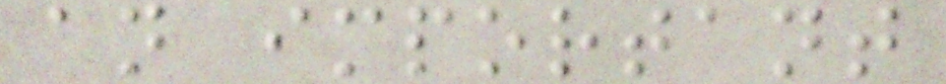an important
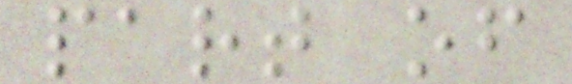part of
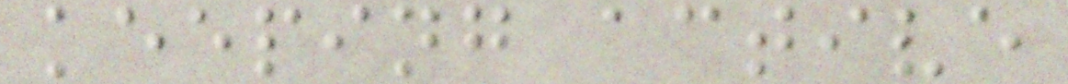keeping active
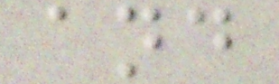and
